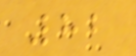82
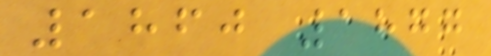1860 1877
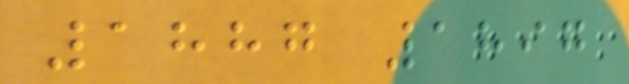1887 1897
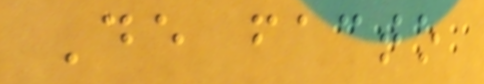De facto
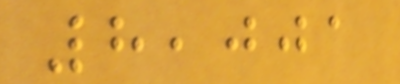8,001
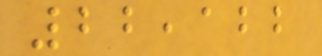22,122
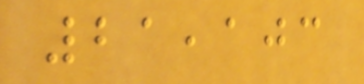21,103
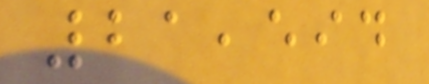21,594
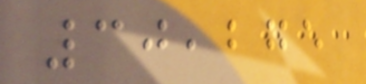30,275
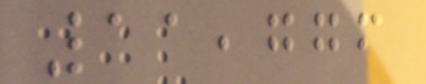11,776
